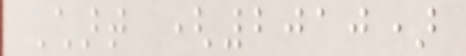Chart (2010)
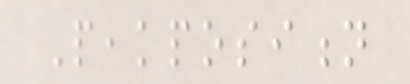Peakposition
